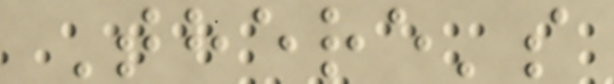There's
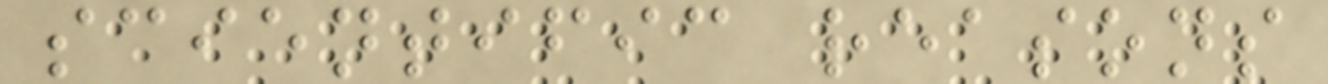scientific reasons
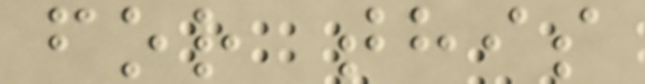for this
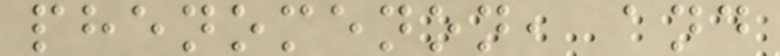phenomenon, and
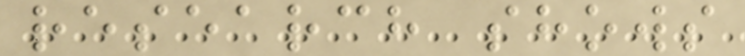research shows
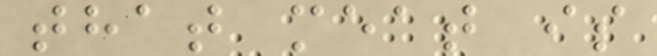that meat is
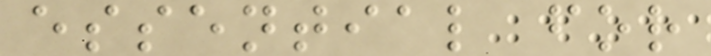essential for
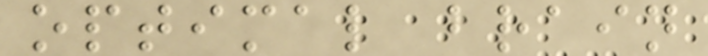optimal brain
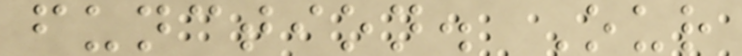function. Our
